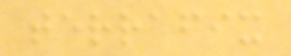terrafix
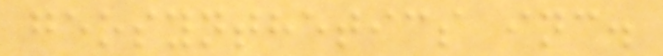geosynthetics inc.
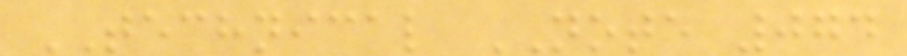TECHNICAL NOTE 074
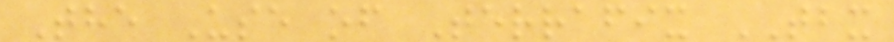The Use of Terrafix TBX
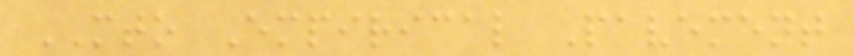MTO Empirical Pavement
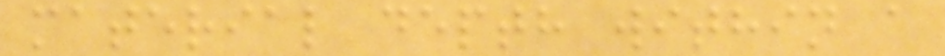material depth within a
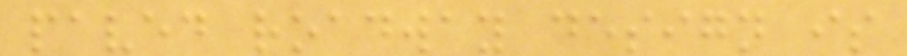paved roadway design is
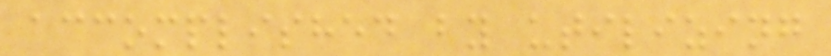accomplished by utilizing
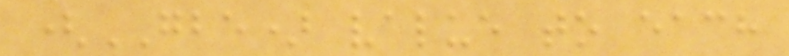(GBE) value to each
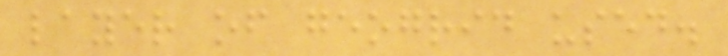layer of geogrid used.
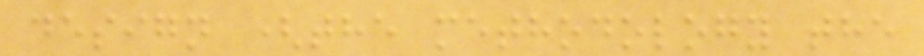design (the methodology the
